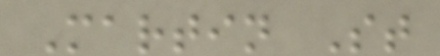Martin St
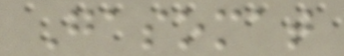Gasomat
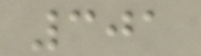301
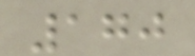170
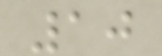10
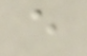e
